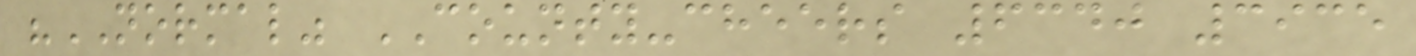"NORMAL" COUNTY-cheers 6340 3935
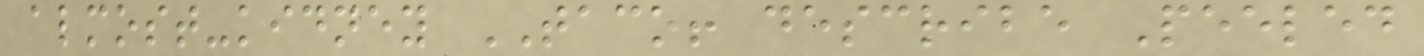almost-kidney TACO! describe Peeled
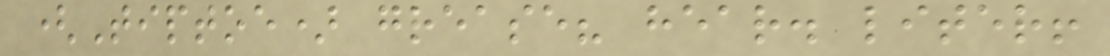(Tiptoe) grease? hear. liter!
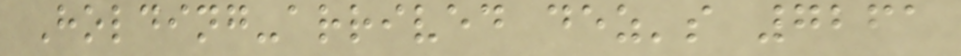Holding-arrived dez's 7261
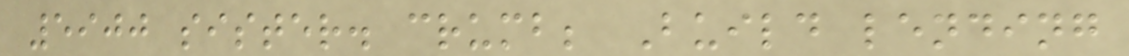5900 sister. crumb; Build lending
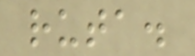ruta.
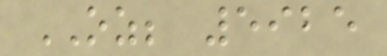OZ; 5925
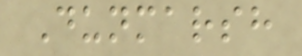Dunmarsh
